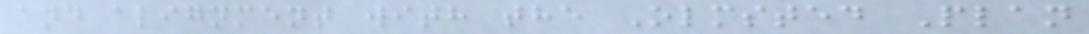and alignment with the Olmsted Plan
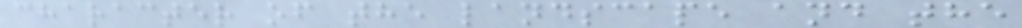character of the landscape and the
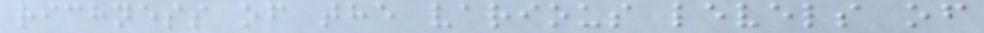richness of the various levels of
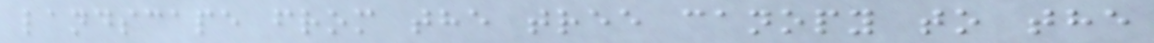landscape from the tree canopy to the
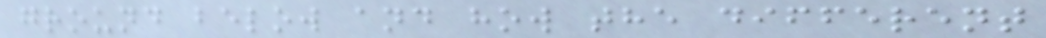ground below and how the different
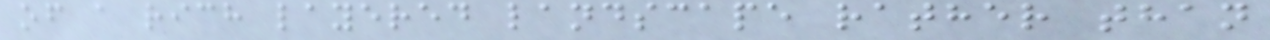of a rich layered landscape rather than
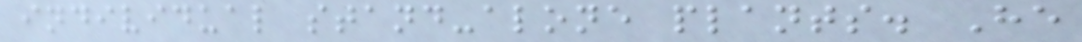individual stand-alone plants. He
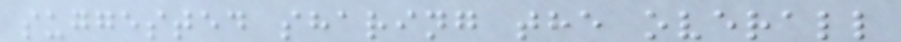suggested sharing the overall
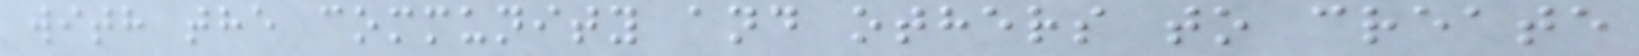with the community and others to create
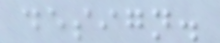design.
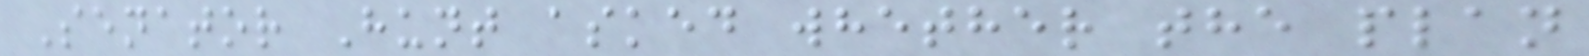Senator Hunt asked whether the plan
